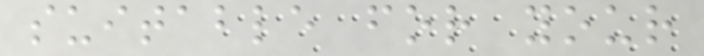suitable for your
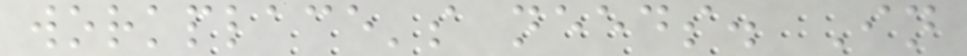workplace's needs. In
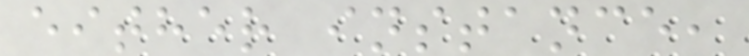either instance,
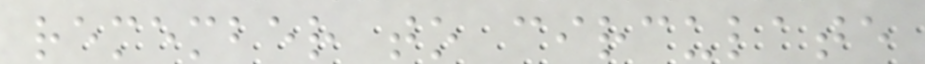remember to circulate
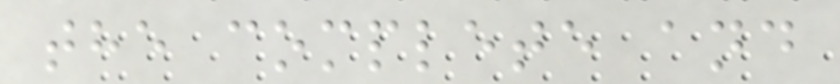the complete and
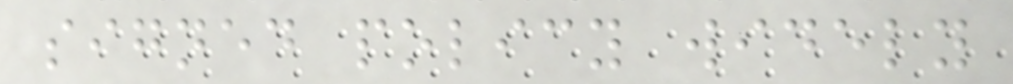signed policy widely
